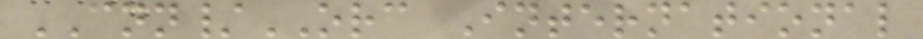CNN/ORC International
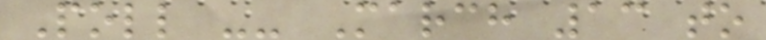Poll -- March 13 to
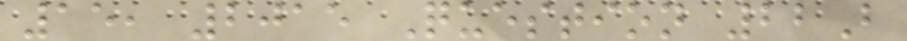15, 2015 Question 22B
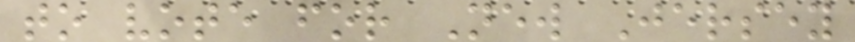to vote for New Jersey
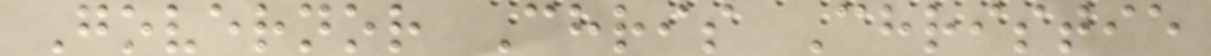Governor Chris Christie
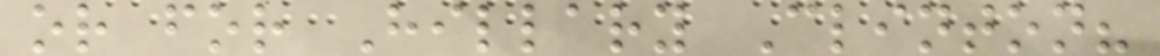or for Hillary Clinton?
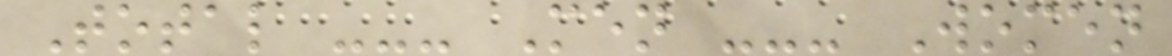Total --- Men --- Women
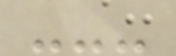---
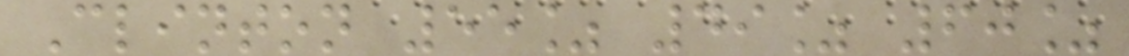Clinton 55% 49% 60%
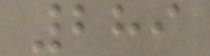289
